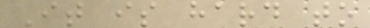It is hard to
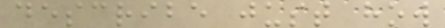describe just how
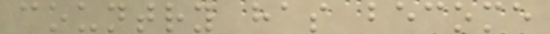country has become
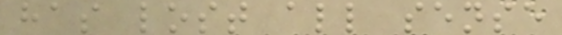has lost all sense
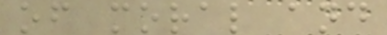of moral and
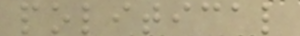political
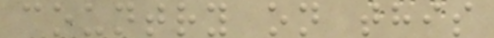country on this
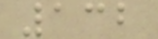132
